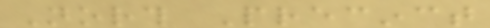North Precinct
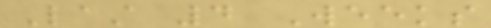Last 4 Weeks
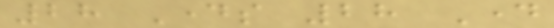28 Days 28 Day
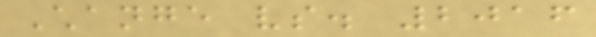Change vs. 2016
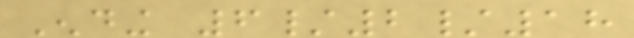Ending 6/2/18
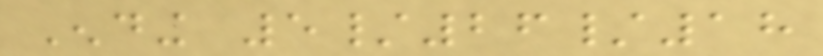Ending 5/26/18
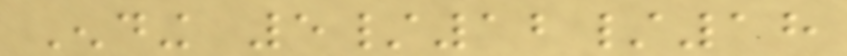Ending 5/12/18
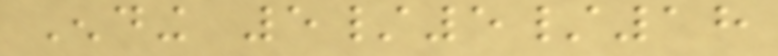Ending 5/5/18
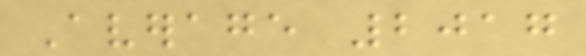Average 2017
